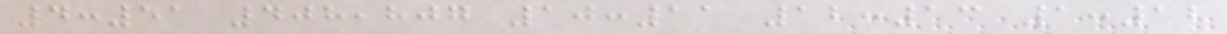4:51 408,807 10:11 12:13 1:12
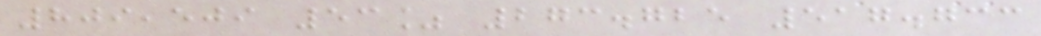809,509 53% 273.725 517.733
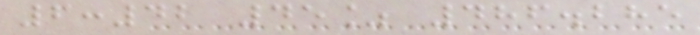6:42 45% 486.285
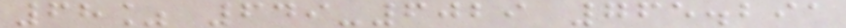68% 649-6029 765.291
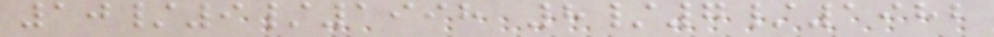10/9/1998 8/7/1982
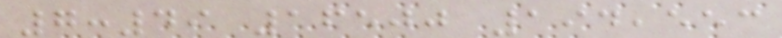7:49 16500 194,553
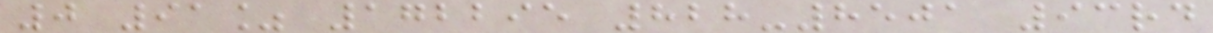0 91% 172295 828-8501 93rd
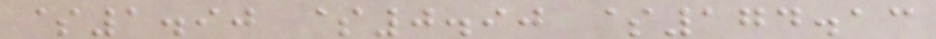$1.90 $0.90 $174.13
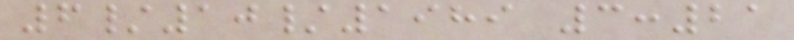6/10/1989 3:21
